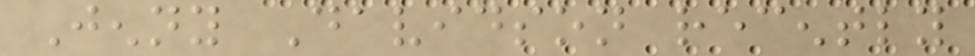Jenny Davidson recently
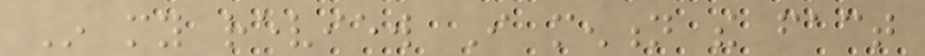In my review I mention the fact
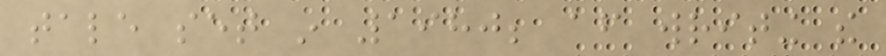tale set in 1980; after writing the
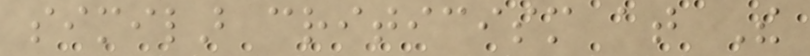similar criticism at The
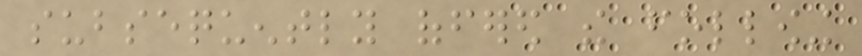subsequently offered the following
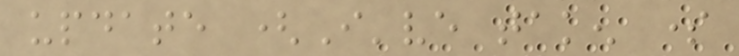update (I've taken some
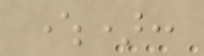where):
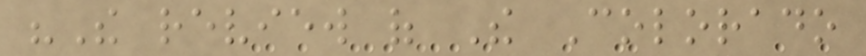"The review of The Colorado
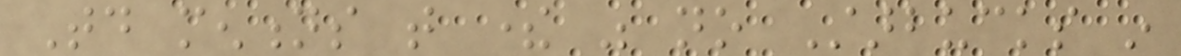Today mentions that there was no Starbucks in
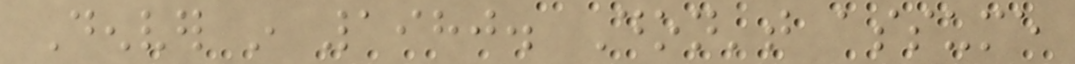Denver in 1980. Don't assume
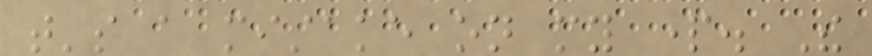that's a mistake on my part. The
